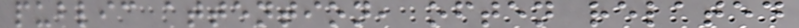public attention, often related
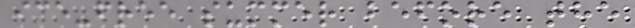ice-free summer before the
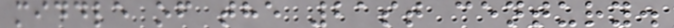middle of the 21st century.
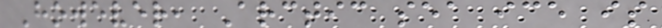However, Arctic sea ice is
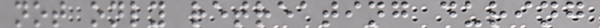not only retreating during
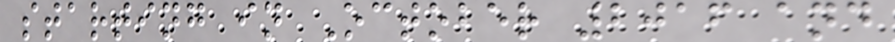starting in October 2016 and
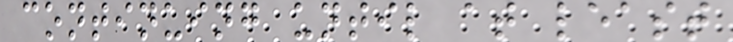continuing until at least
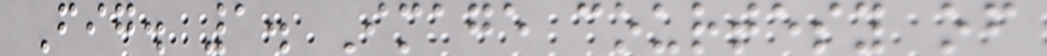Fig. 1. Image courtesy of
